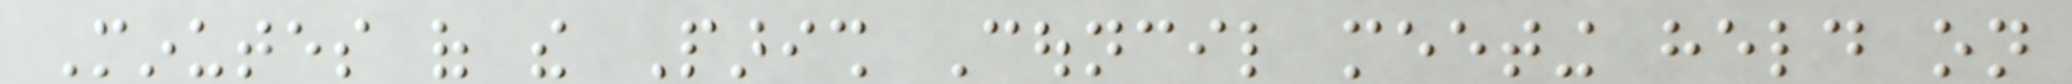Minutes of the Parish Council meeting held on
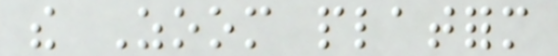the Zoom platform
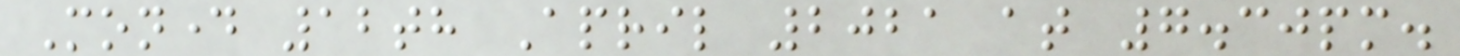Monday 12th April 2021 at 7.30pm.
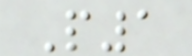P1
